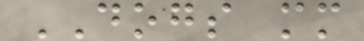DOGS mm
